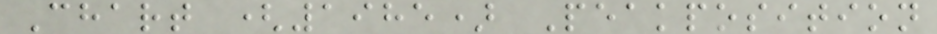Chart (1985) Peakposition
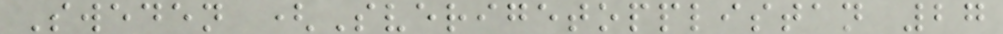Sweden (Sverigetopplistan 27
